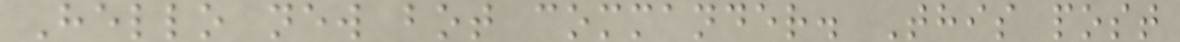Hello new bot commander. This post
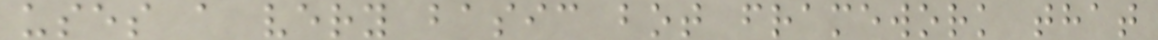uses a very basic bot framework that
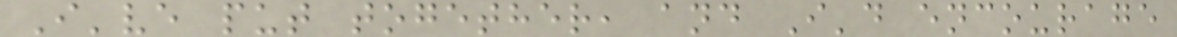I've put together, and I'd encourage
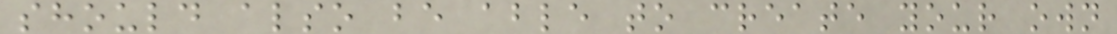should also be able to create your own
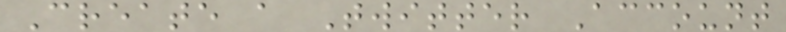Create a Twitter Account
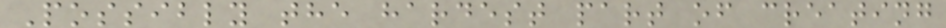Possibly the hardest part of creating
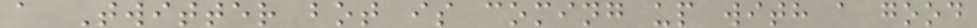a Twitter bot is coming up with a good
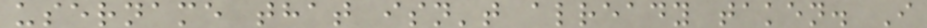username that isn't already taken. I
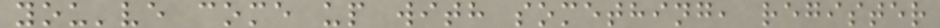you've come up with something, register
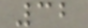32
